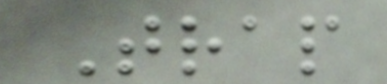Trap
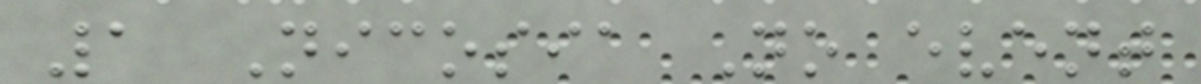1 Nicosia No event
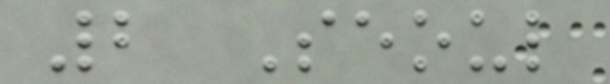2 Seoul
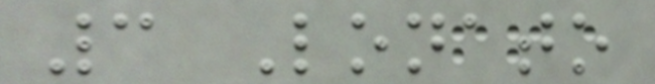3 Lonato
